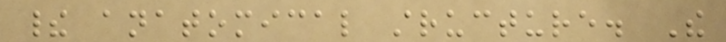their anatomical structure. The
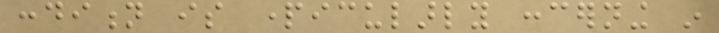condition is particularly concerning in
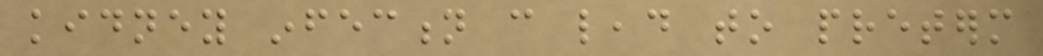kidney infection can lead to preterm
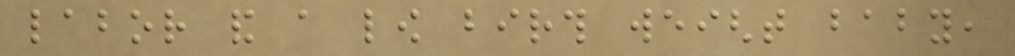labor and a low birth weight baby,
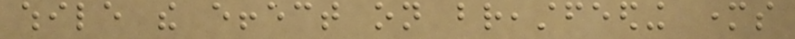while the effect on breastfeeding mothers
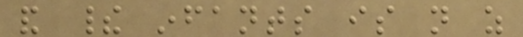and their infants is not as
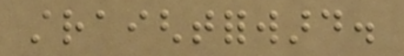straightforward.
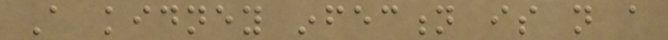A kidney infection is not a
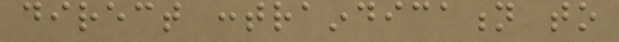direct contraindication to
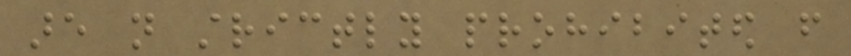are not strictly prohibited from
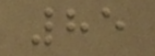85
